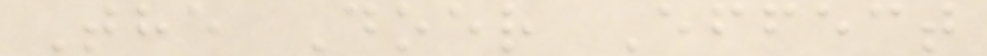The Doer Effect
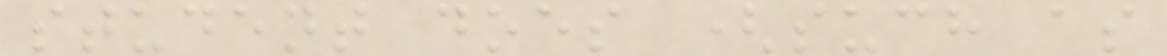student does (such as
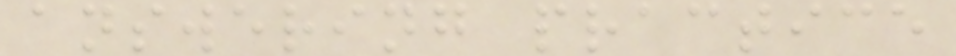answering practice
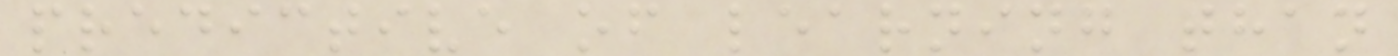predictive of learning than
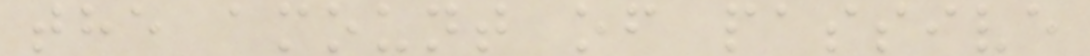the amount of passive
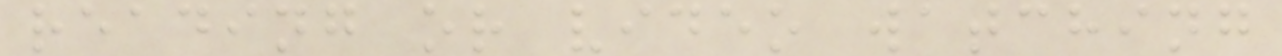reading or video watching
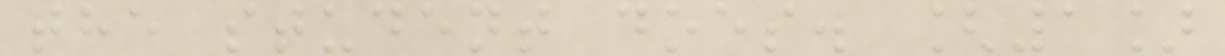the student does. [1]
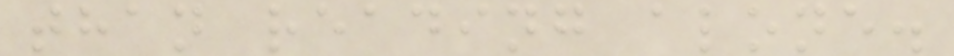than reading alone.
